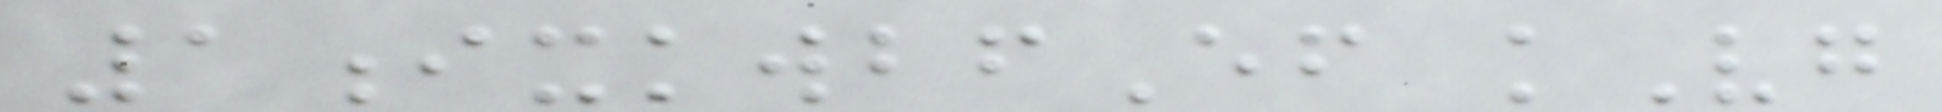1ixkwbfEf kVg
